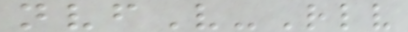nvfV-Rlv
